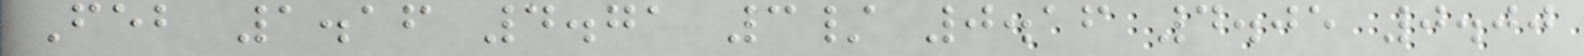Feb 1.16 4.71 3/ 0.16 4.05 0.00
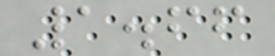1.66
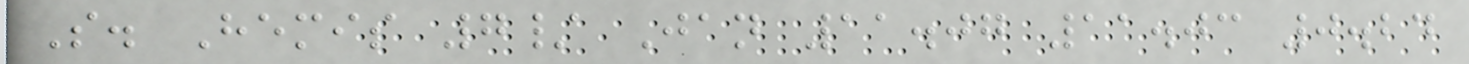S. Hemis 7/ Jan 11.07 11.03 0.24
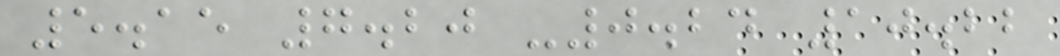5.15 7.20 -0.24 10.22
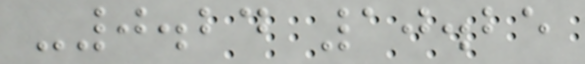-0.24 10.25
